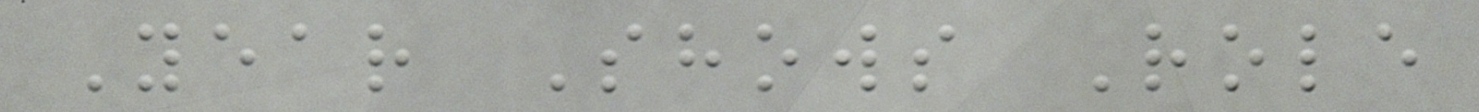Year Shows Role
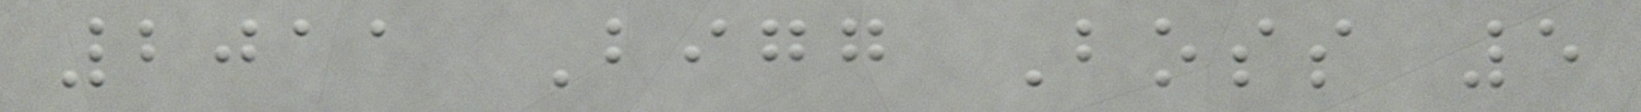2011 Bigg Boss 5
